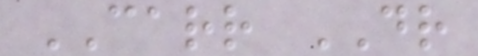CARR DR
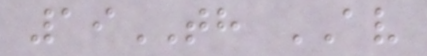19TH AV
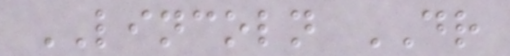LINCOLN DR
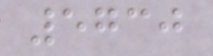5730
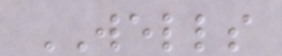WELLS
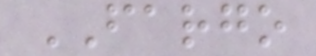FARGO
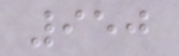950
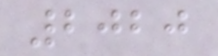2020
